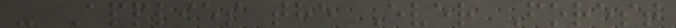- Applies the Ever Forest
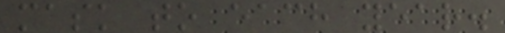mask to each year.
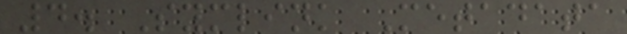4. Symlink Metadata
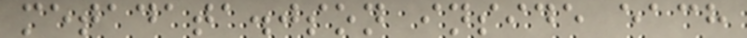metadata.json inside each
